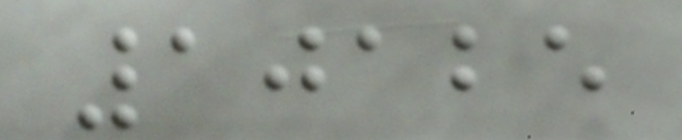10125
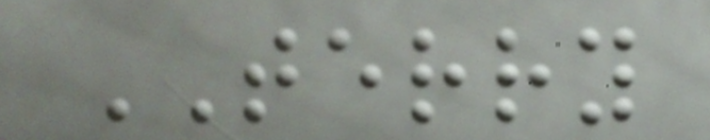TERRY
